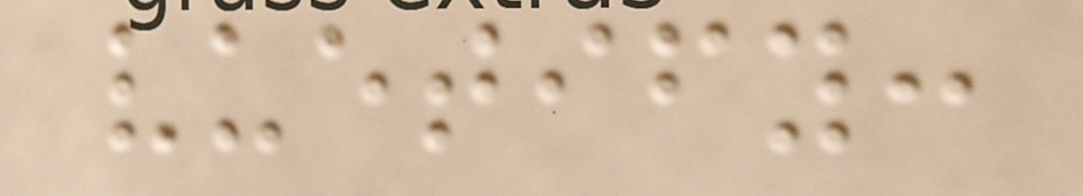vuetify:
